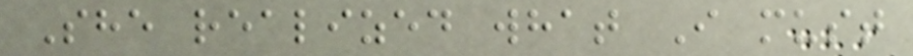She realized what I must
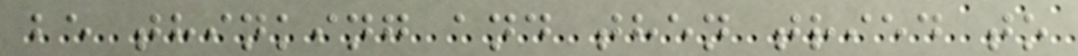be thinking and then tried to
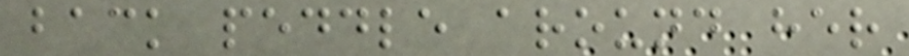back peddle around her
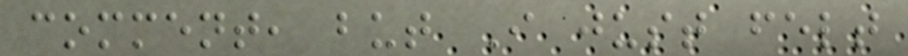comment, but I just felt
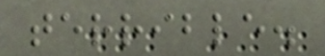terrible.
